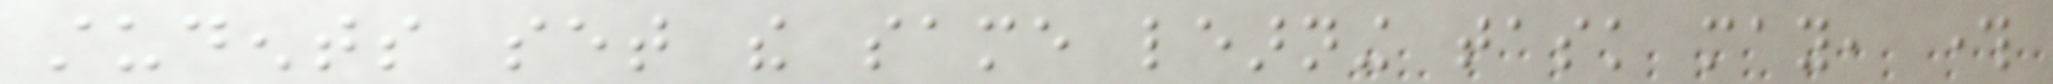students set the same learning task may, through
